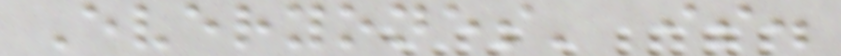Everyones' is.
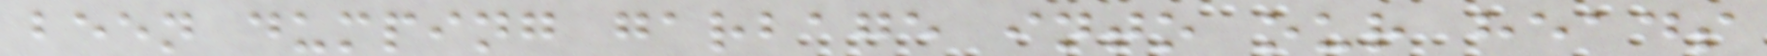been dumping garbage into our heads
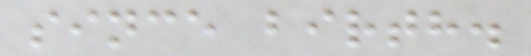since birth.
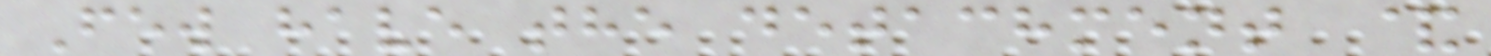Few have the detachment &
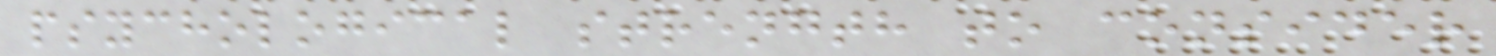psychological strength to consider
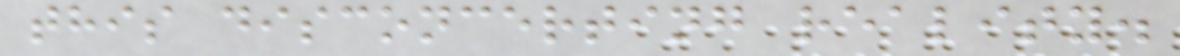this disconcerting reality.
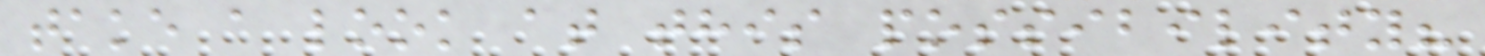take a look at this possibility?
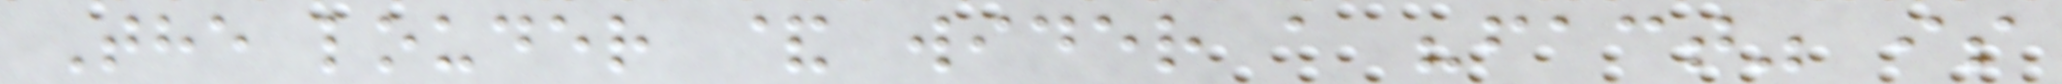The louder & wider a "fact" is
